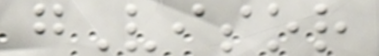gVisor
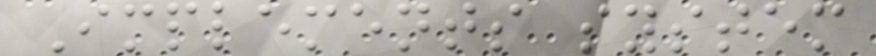Implements system
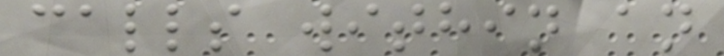calls within an
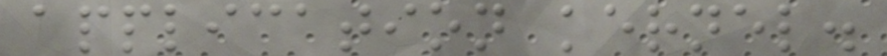application kernel.
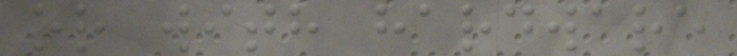or with hardware
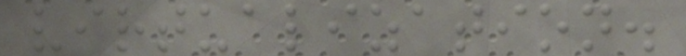virtualization.
